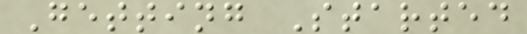Getting Started
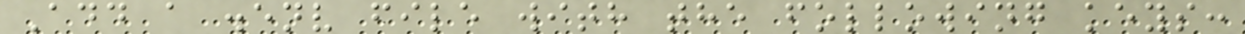Add a .env file with the following keys:
